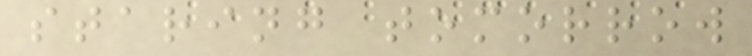staring tomorrow
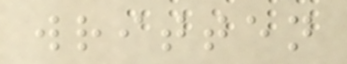written
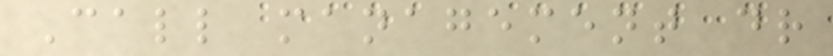Call management dr
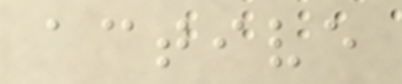active
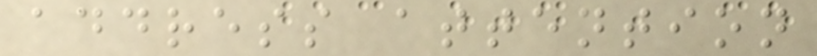address attention
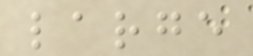large
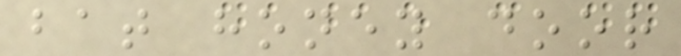bat honey door
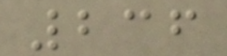236
